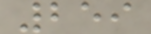259
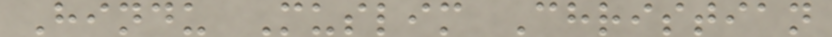Hindu Muslim Christian
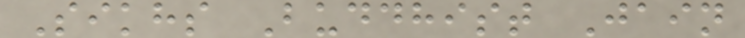Sikhs Buddhist Jain
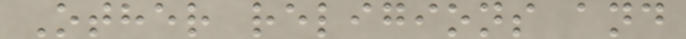Other religions and
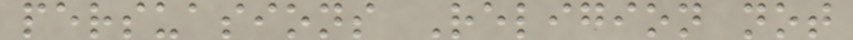persuasions Religion not
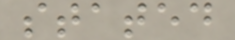stated
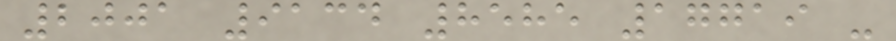2001 9134 8585 17719 -
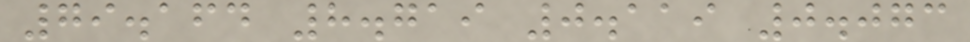79.164 8.719 0.119 0.073
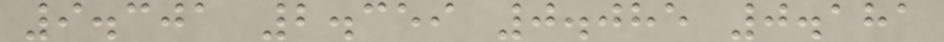9.301 2.359 0.085 0.181
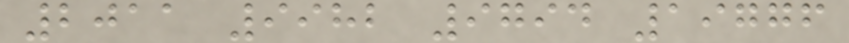2011 9982 9794 19776
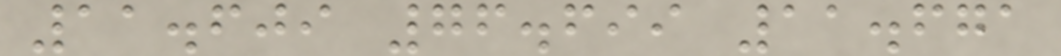11.609 76.699 11.671
